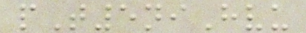pT5niHvu
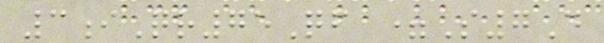3iQr75Qf =S7D
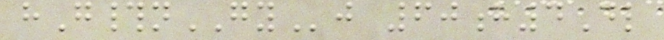hG#nGYj 60h4Dl
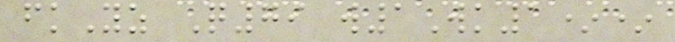fkYz Q79 w1Wk1**
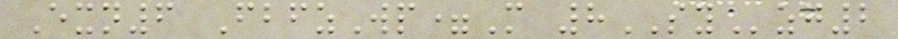Exn6 FbfzWp=M 8SYzg2
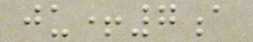ju+7a
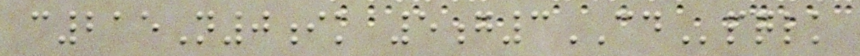c215N0ik 5g3CDpqlk
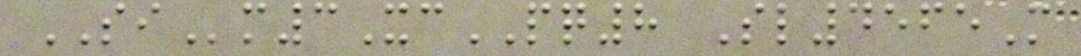SIm3XcPQ8 Sl4565M
